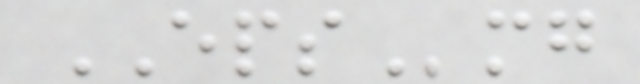EPSmg
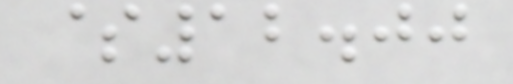$12.00
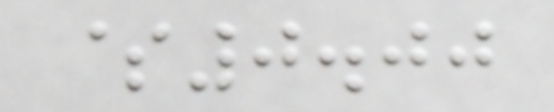$0.00
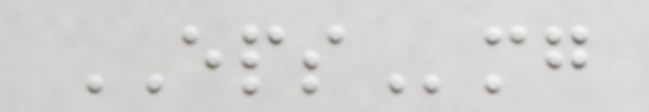EPSmg
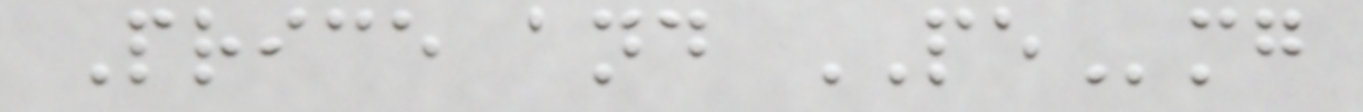Price and PEmg
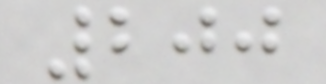200
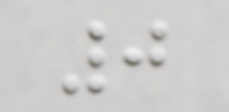0
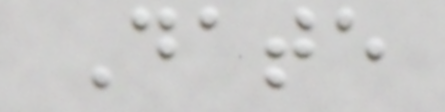Date
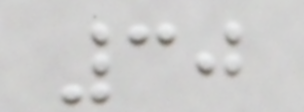30
